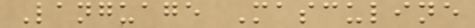Language Masculine
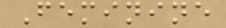Feminine
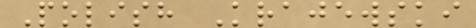Polish Krajewski
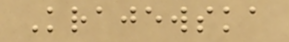Krajewska
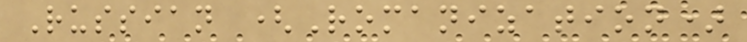Russian (Romanization)
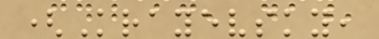(Krayevsky,
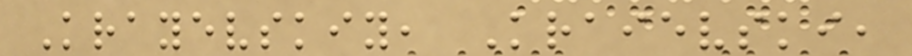Krayevskiy, Kraievski,
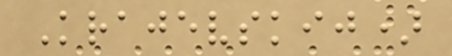Krajevskij)
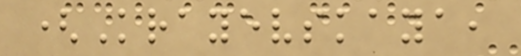(Krayevskaya,
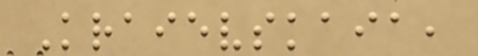Kraievskaia,
